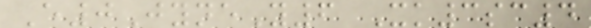E0JyneY6 Xk3sc4
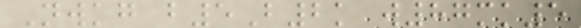Nwkg b5B2k w87mk5
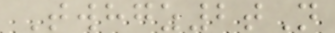Twhgz2tN
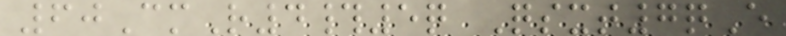60CmR4#5q Qsxt7qE
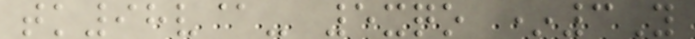tk98v@- 5xqo *3Y
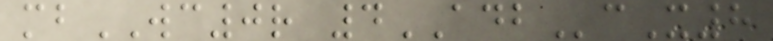mbWC0r 4ADBcX8
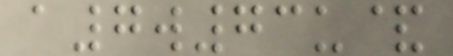a7w73u&
